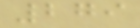279
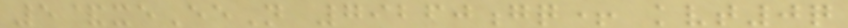5&xeEeN 79260gq+ kvt0q
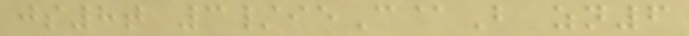js8t 3/ieC@B zn6
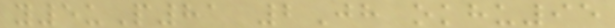y5uP81 2Jh okhu95
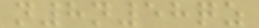n8n58qz
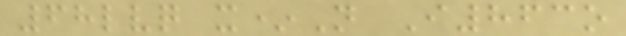68lvq x*N I863o
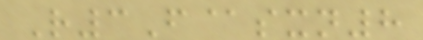R3F@sxn8
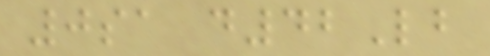0sa d42Lb
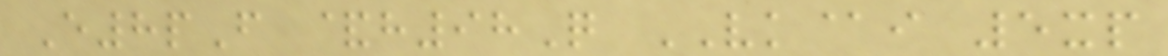E8pF &h98Q VK@i 5xp
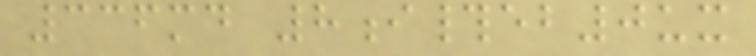336md 8i#eb0ux
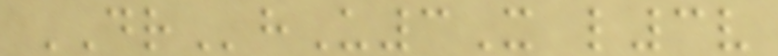DRhU3X l3v
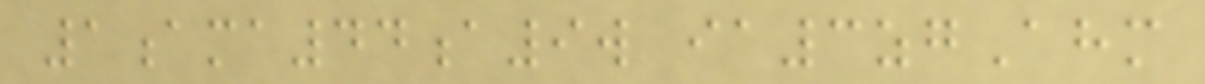1ama44a9w ia3zgAhm
